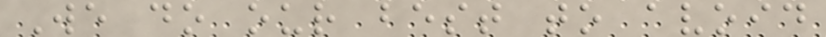We do our best to avoid
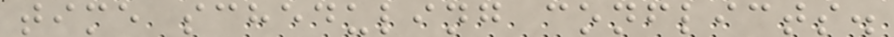time scheduling conflicts.
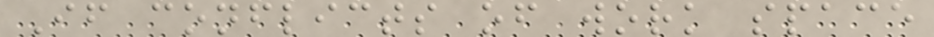If conflicts of work space
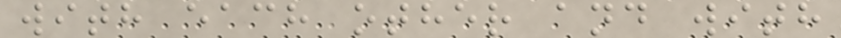with each other and with
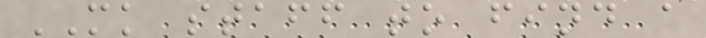MK staff to find a
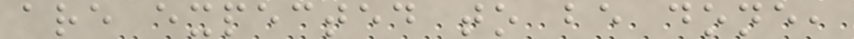are expected to be done,
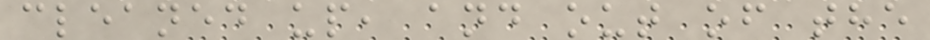cleaned up, and out of the
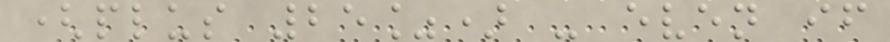(plus 25%) - even if
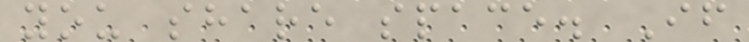you share space. If
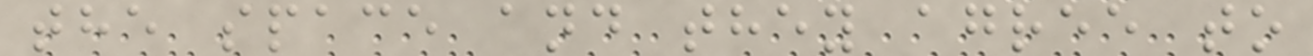the space and they agree to
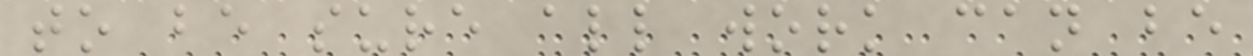to be sure all work can be
